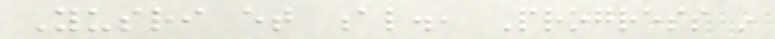Yusri et al., Progress in
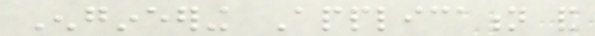Engineering Application and
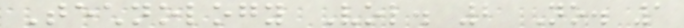Technology Vol. 2 No. 1
